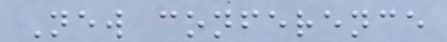New conference
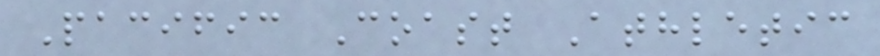Pacific Coast Athletic
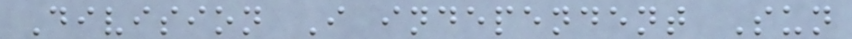Division I independent Sun
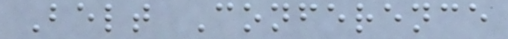Belt Conference
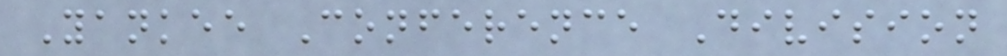Yankee Conference Division
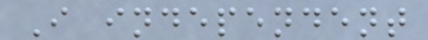I independent
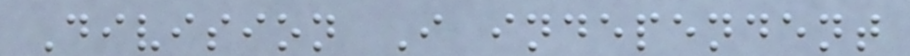Division I independent
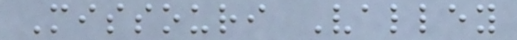Missouri Valley
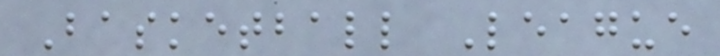Basketball League
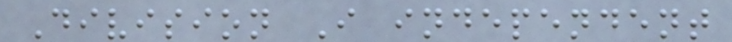Division I independent
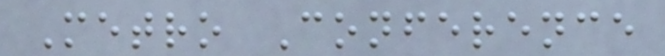Metro Conference
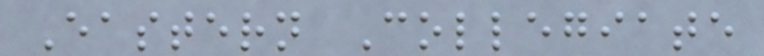Eastern Collegiate
